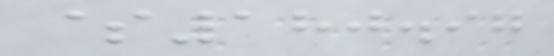$180.97
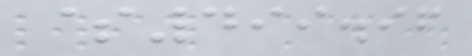$499.96
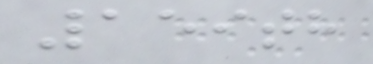159th
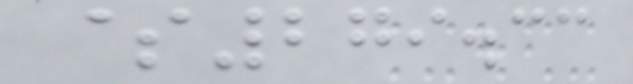$279.33
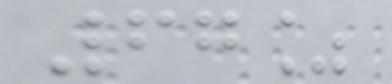67%
